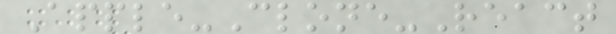Apple-Clone-React
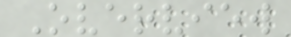Overview
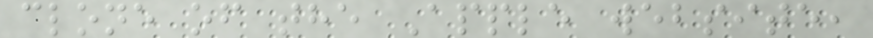clone of the Apple website,
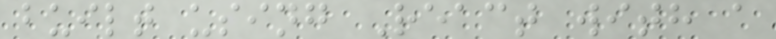built using React with a
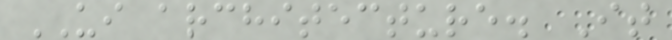UI architecture. It
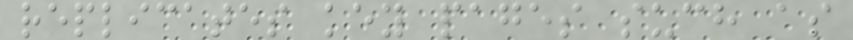replicates key pages such as
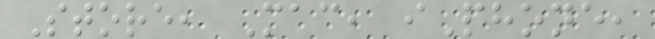Store, Mac, iPhone,
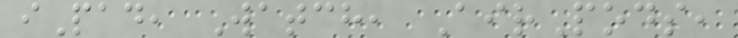iPad, Watch, AirPods,
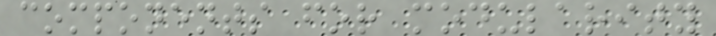components for modularity
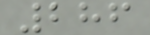286
